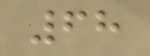68
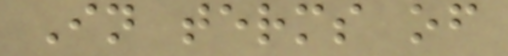In terms of
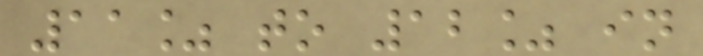11% to 12% in
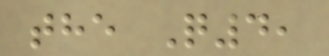the Q4,
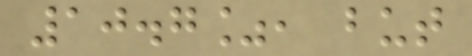10.7%, but
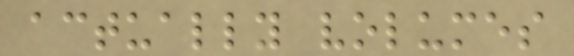actually volumes
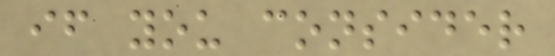if you consider
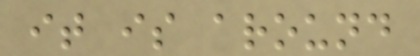it is around
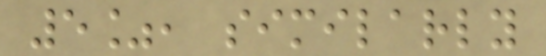5%, similarly
